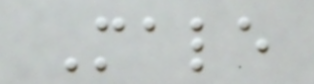Male
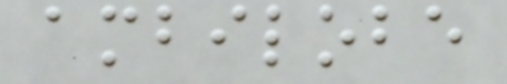ambilobe
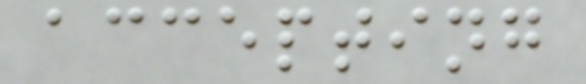accepting
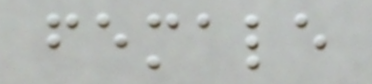female
